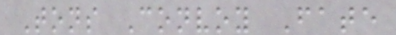Tons Convoy Fate
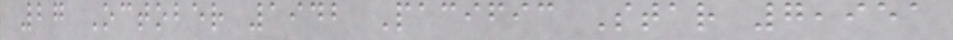27 October 1942 Pacific Star 7,951
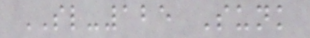SL-125 Sunk
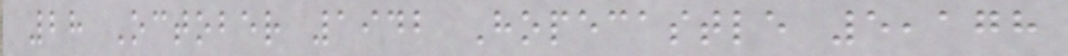28 October 1942 Hopecastle 5,178
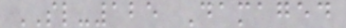SL-125 Damaged
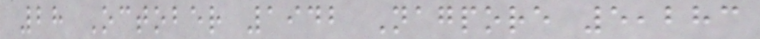28 October 1942 Nagpore 5,283
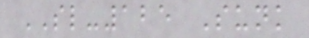SL-125 Sunk
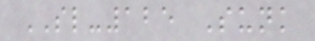SL-125 Sunk
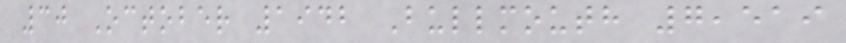30 October 1942 Bullmouth 7,519
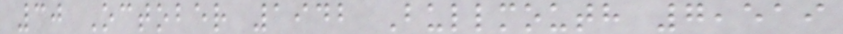30 October 1942 Bullmouth 7,519
